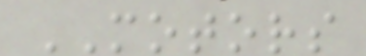MOTORS
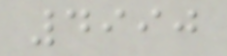4990
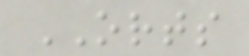ORTS
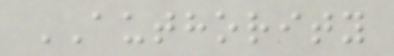AUTHORITY
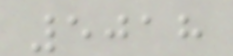5018
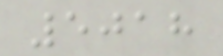5018
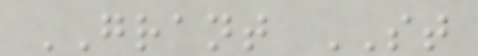GRANT ST
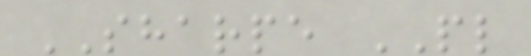SHARPE PL
